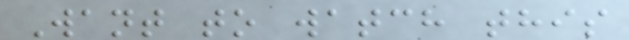Want to watch this
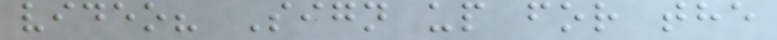video? Sign up for the
